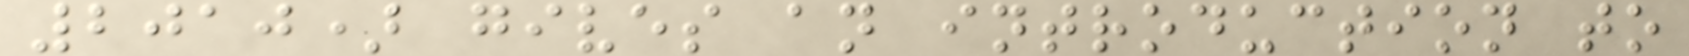2010) gives an introduction to
